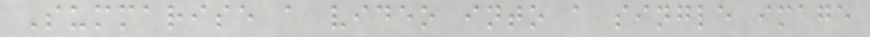Summarise a video into a single image
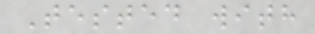Tested with
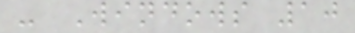- Windows 10
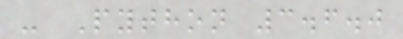- Python 3.6.0
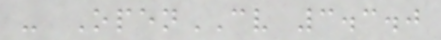- OpenCV 3.3.0
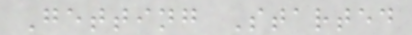Getting Started
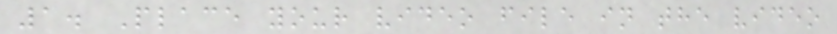1. Place your video file in the video
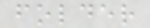folder
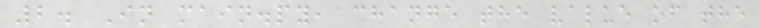2. In main.py, change the value of the
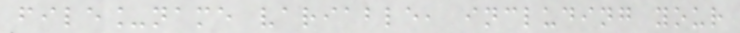file_name variable, including your
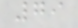79
